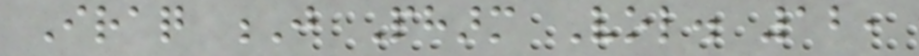Iraq J Pharm Vol. 12,
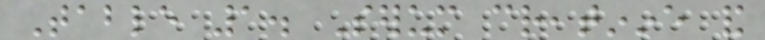Table 1. Serum creatinine and
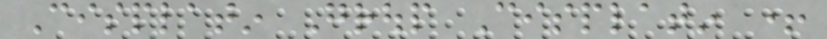Cisplatin Group Cisplatin +
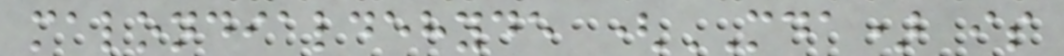malondialdehyde (MDA) is
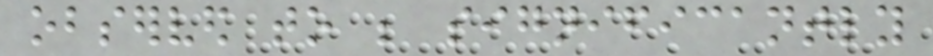observed to be significantly
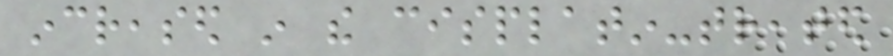increased in the cisplatin-treated
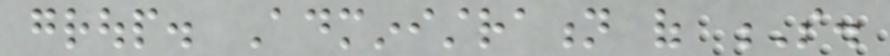group. Administration of S.
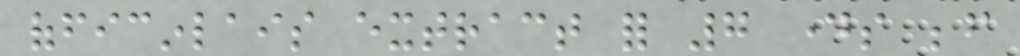officinlais extract for 7 days before
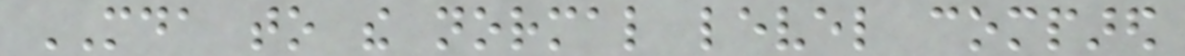MDA to the normal level compared
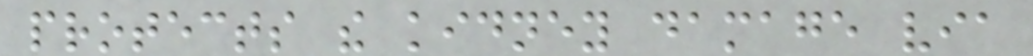protects the kidney damage via
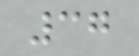37
